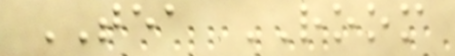TEA ROOM
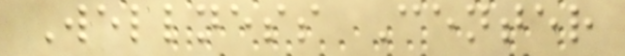Wellness Center
